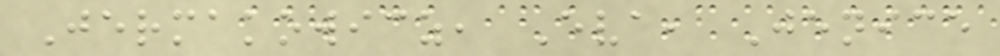Jermakowicz, Eva, Jenice
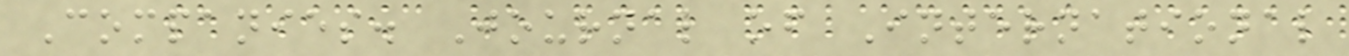Companies. Journal of International
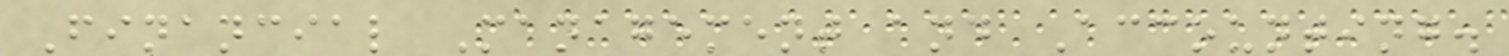Financial Management and Accounting.
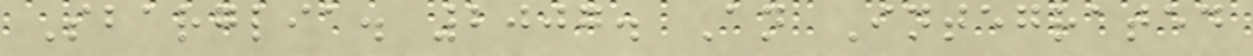Sbarglia. 2007. An Integrated
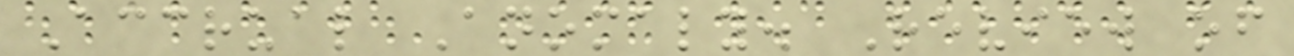Accrual Anomaly. Review of
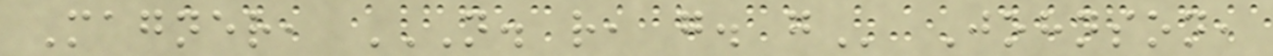Magner, N. R, G. G Johnson,
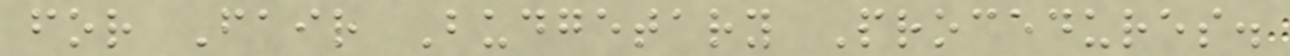for Fair Budgetary Procedures.
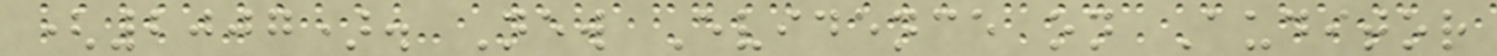(2007). New Evidence on Auditor
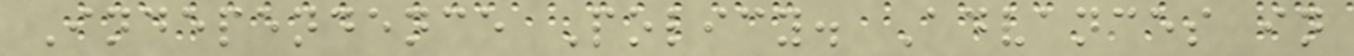Independence Policy. Advances in
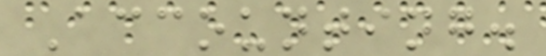Accounting.
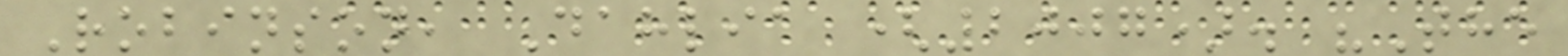Robinson, Dahlia (2007). "The
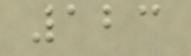123
